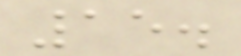15.
